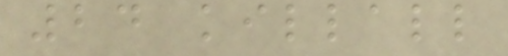24 killall
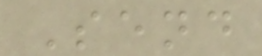Send
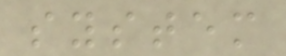system
